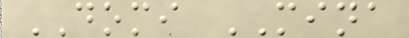DOMI MINA
